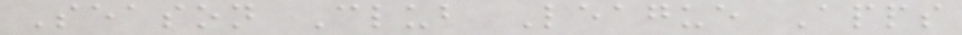Season Club League Apps
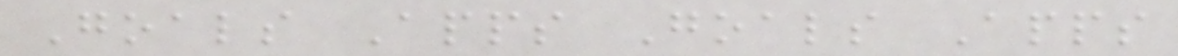Goals Apps Goals Apps
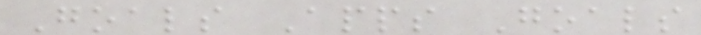Goals Apps Goals
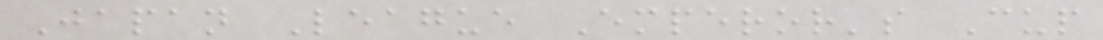Japan League Emperor's Cup
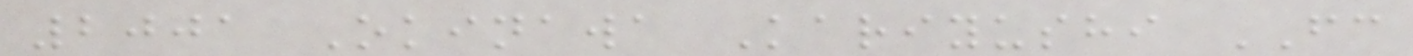2001 Okinawa Kariyushi FC
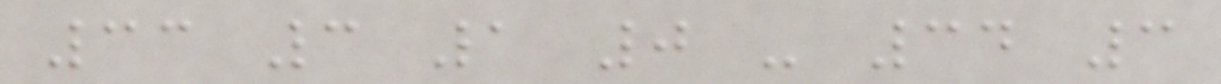33 3 1 0 - 34 3
